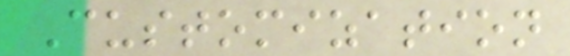Customization
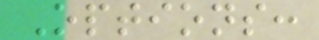Options:
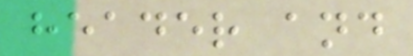header and
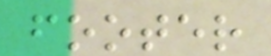footer
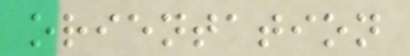orientation
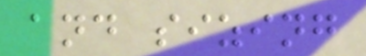and sizing
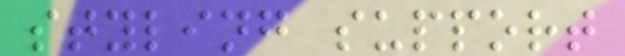styling support
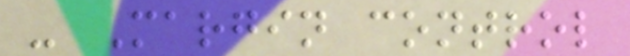- Margin control
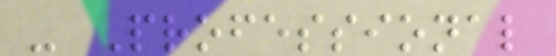- Professional
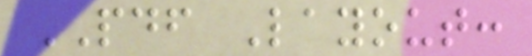PDF Layout:
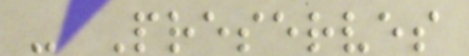- Preserves
